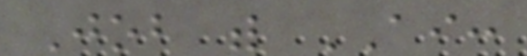Job with AI:
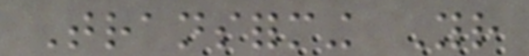Transforming Your
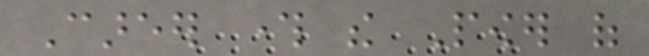Career through the Power of
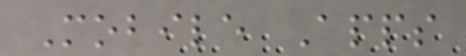Mobile Apps
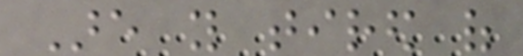Are you tired of
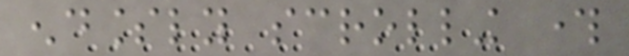endlessly scrolling through
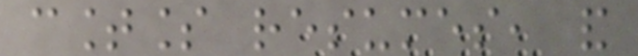countless resumes, and
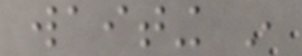waiting in
